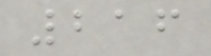216
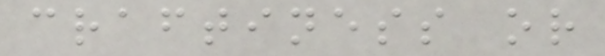craftiness or
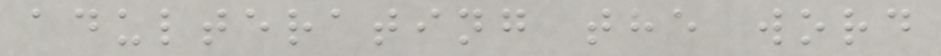adulterating the word
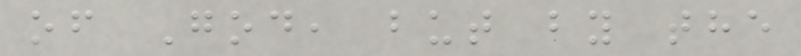of God, but by the
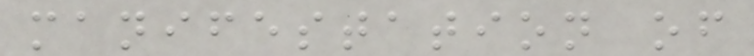manifestation of
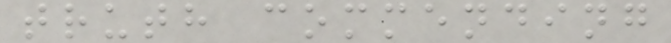truth commending
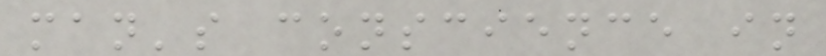man's conscience in
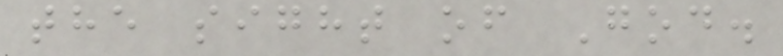the sight of God.
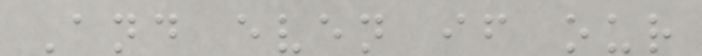And even if our
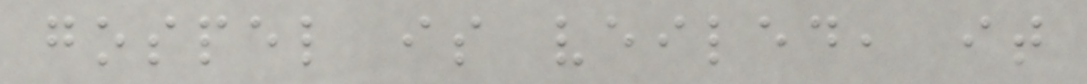gospel is veiled, it
